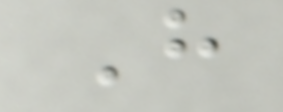H
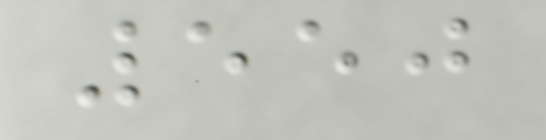550
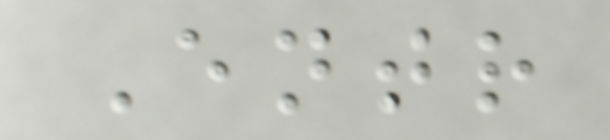Entr
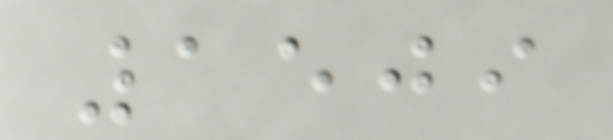1509
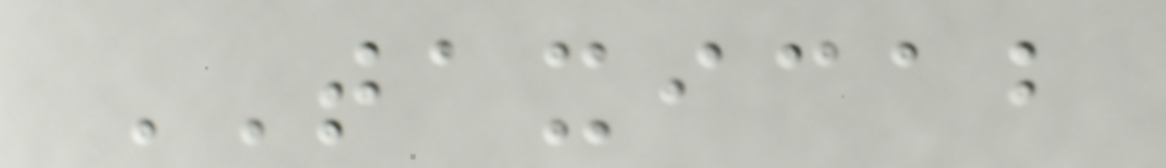TAXICAB
